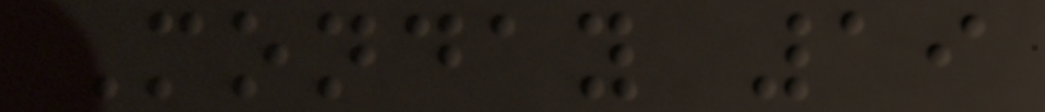Monday 19
